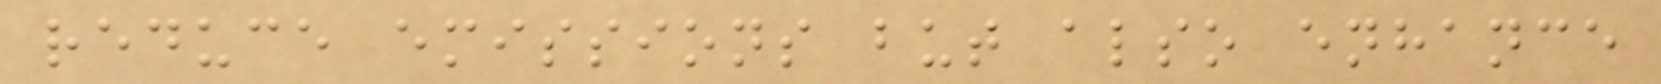reduce emissions but also enhance
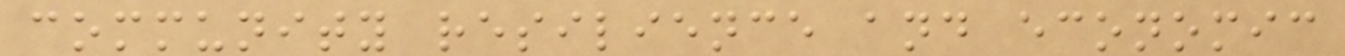community resilience and economic
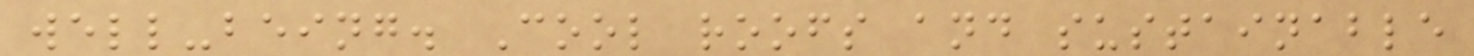well-being. Cool roofs and sustainable
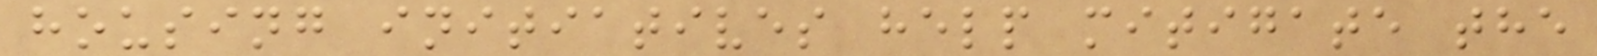housing initiatives help mitigate the
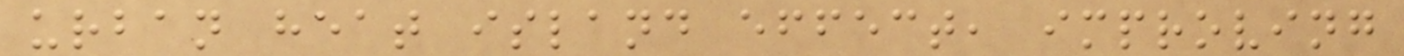urban heat island effect, improving
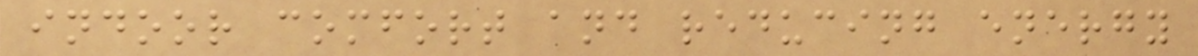indoor comfort and reducing energy
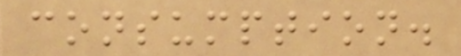consumption.
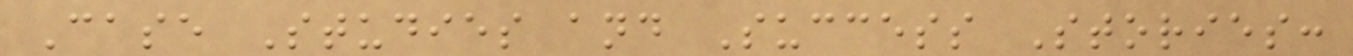Case Studies and Success Stories:
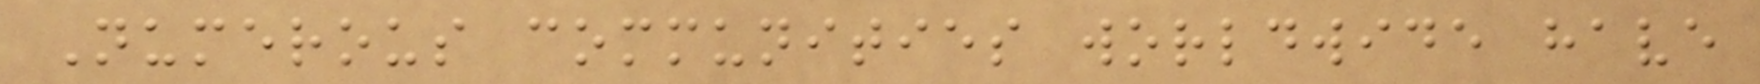Numerous communities worldwide have
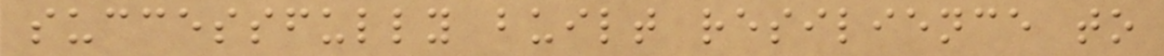successfully built resilience to
